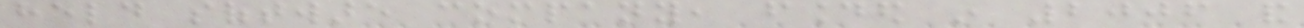held software company, founded in 2006 and
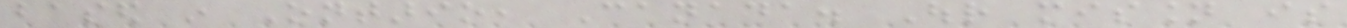based in Ontario, Canada. Our mission is
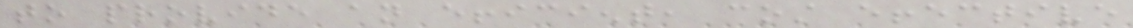to provide an efficient, cost effective
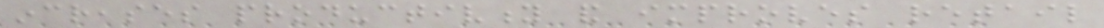increases productivity and improves retail
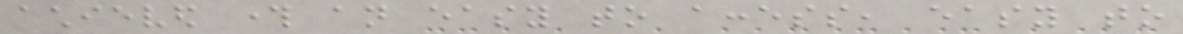achieved through an easy to access, easy to
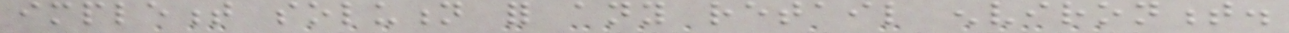implement solution for any retail environment.
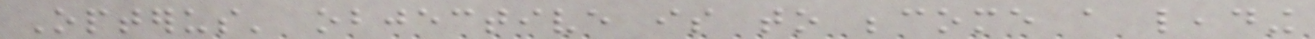Opterus' objective is to become a leading
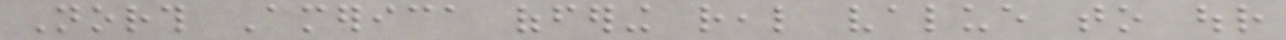North America offering real value to our
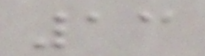13
